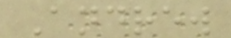Andrew
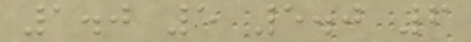1.0 5 5.0 6
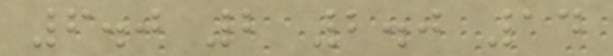6.0 2 2.0 14
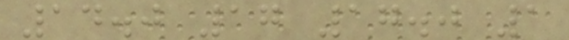14.0 17 17.0 1
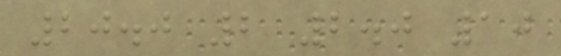20.0 2 2.0 10
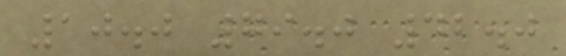10.0 79.0 42.0
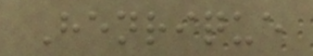Henrique
